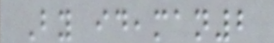By ideaman2
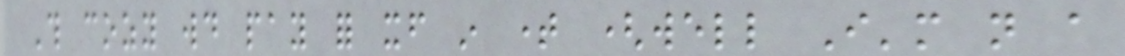This cozy would pay for itself in time (well I'm not a
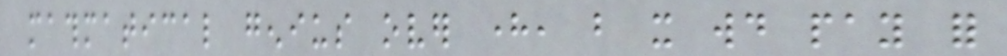mathmatical genius over here, but it would pay for
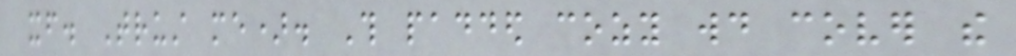itself. Trust me). This padded cozy would cover the
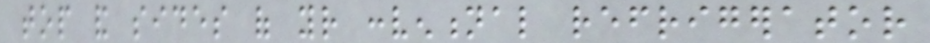top and sides of your conventional refrigerator
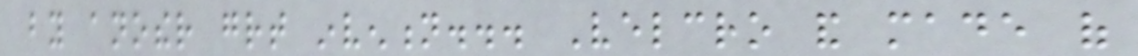by another great invention... Velcro and made of
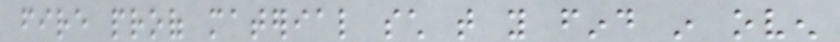fire proof material such that you find in oven
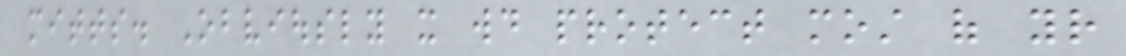mitts. Obviously it would protect most of your
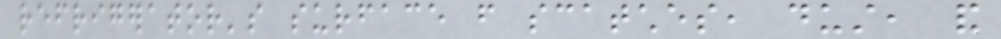refrigerator's surface from scatches, dust, and
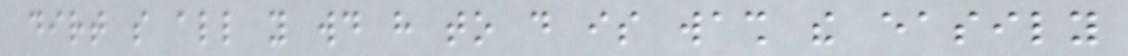dirt so all you would have to do is wash the easily
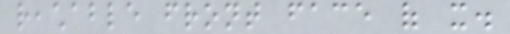reachable front face of it.
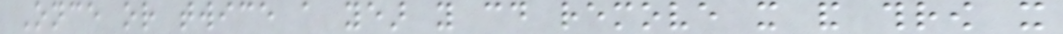Once or twice a year you could remove it and throw it
